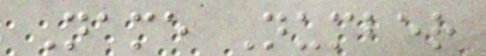Name Number
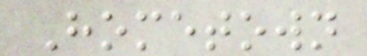Hometown
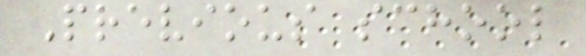Previous school
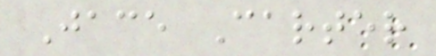Jace Carter
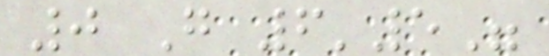0 G 6'5"
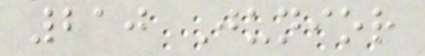210 Junior
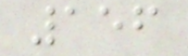156
